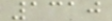1310
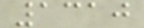1310
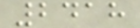2418
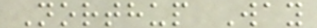Northup Way
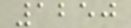1250
